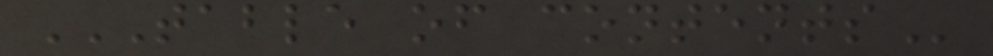TABLE OF CONTENTS
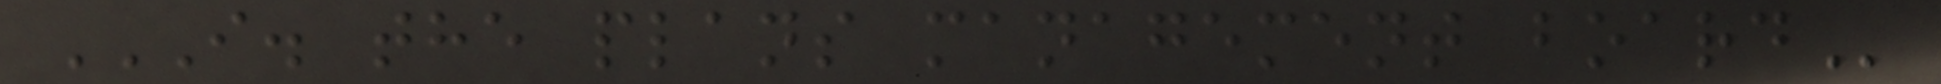I. THE PLANS MANAGEMENT BOARD
